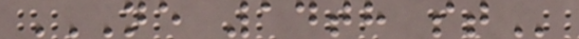NE 14TH ST
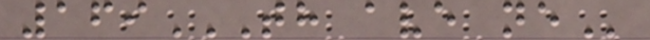169TH AVE NE
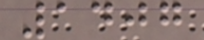1407
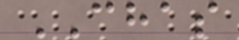CHAS
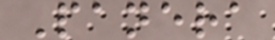Panera
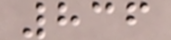836
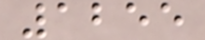1255
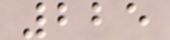225
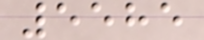5585
